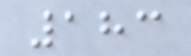183
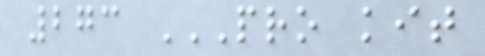273 PRO KIT
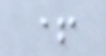+
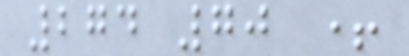274 70 +
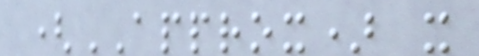(APPROX) x
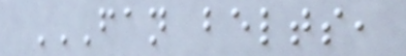FAN BELTS,
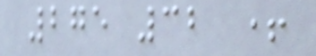275 32 +
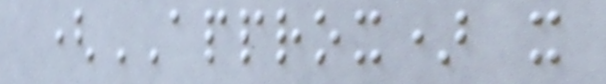(APPROX) x
